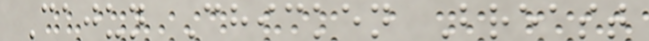Cajun Chicken Breast
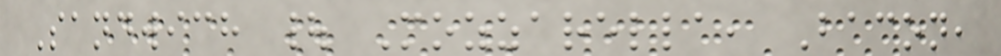Sandwich | Mozzarella, Bacon,
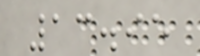13.95
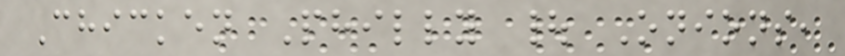Chicken Philly | Onions,
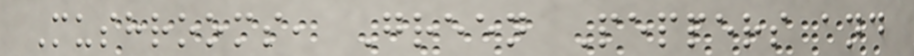Mushrooms, Green Peppers and
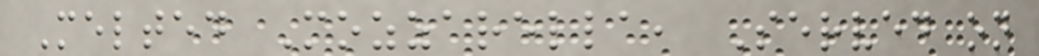Melted Mozzarella, Served on
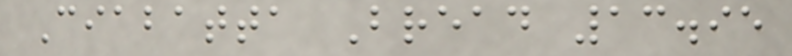Ciabatta Bread 13.95
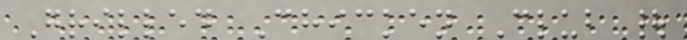Grilled Chicken Club |
